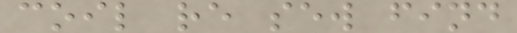coil re sew find
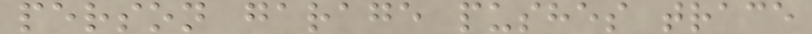person garage pushes trace
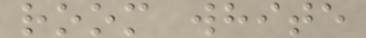room white
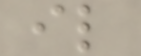il
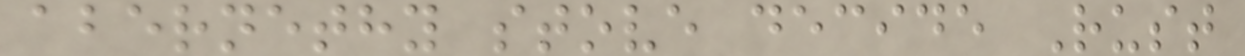abernethy stove decide Rust
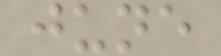june
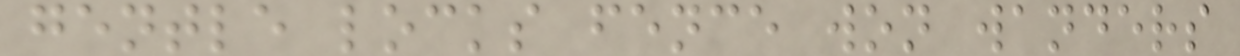gentle locks fence won wanders
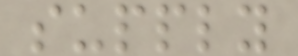supply
